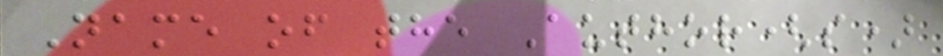Name of the Author(s)
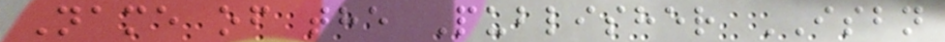Name of the Publisher ISBN
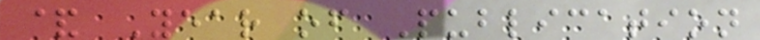& Year of Publication
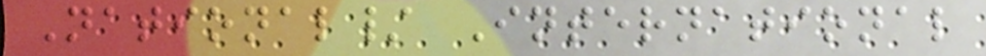National/ International
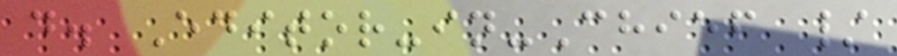d. Editor-in-Chief /
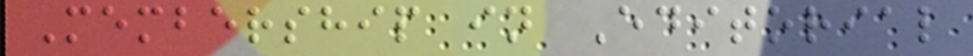Membership in Editorial
